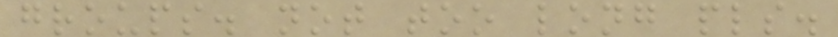groups. not too long pls.
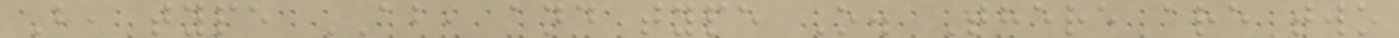B, type AB, and type O. There are two
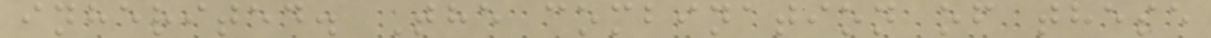inherited. The combination of these
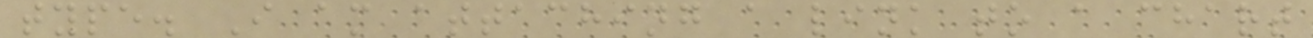type. I am attaching a link to a chart
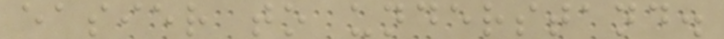easier to understand.
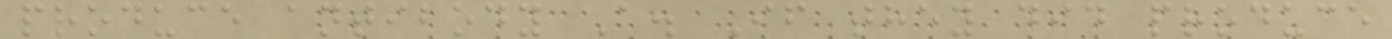produce antibody A. If they did produce
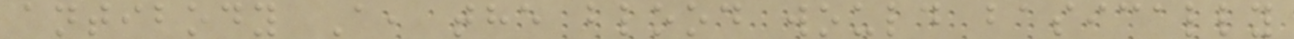antibody A, the blood would basically
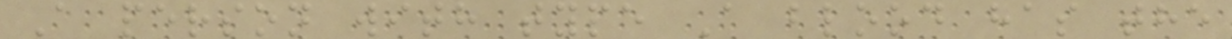A person with type A blood has the
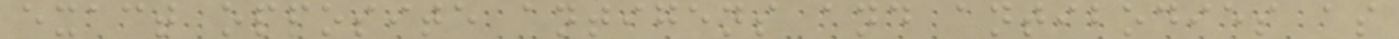exact opposite antigens and antibodies as
